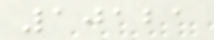10121
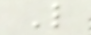L
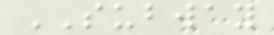SUBWAY
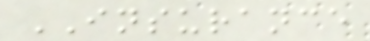INSURANCE
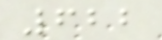622
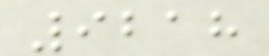9218
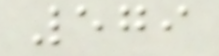579
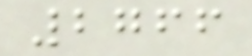2766
